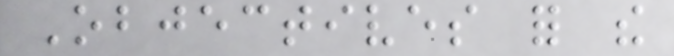Objectives for the
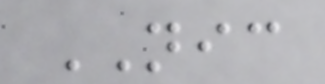NIC
